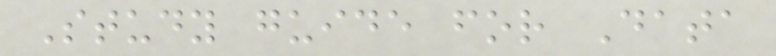Study guide for Data
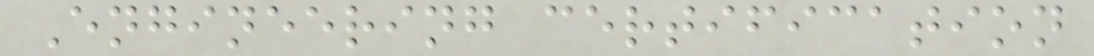Engineering certification
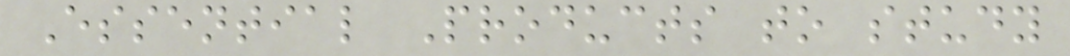Essential Products to study
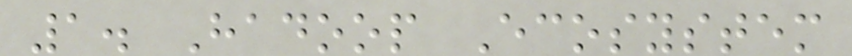1. Hadoop Ecosystem
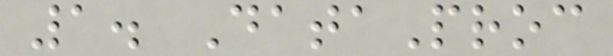1. DataProc
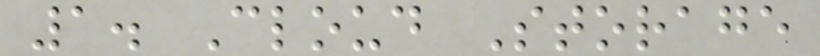1. Cloud Storage
